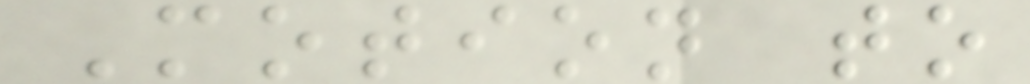Motion to
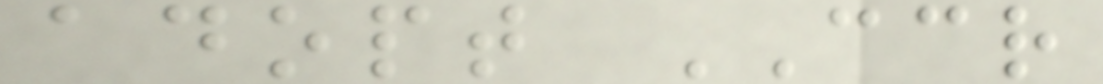adopt CCR
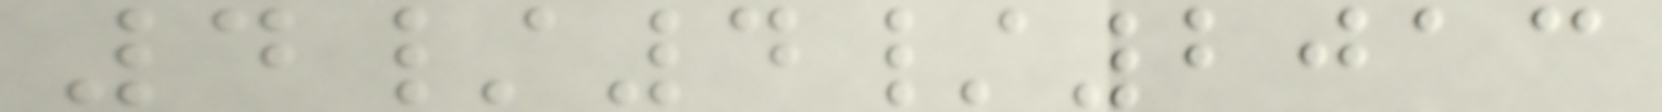4/4/2013
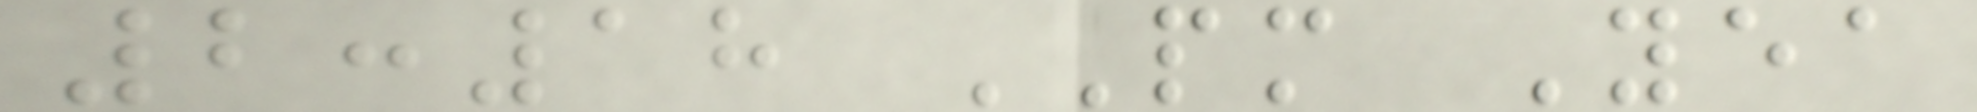2:18 PM Yea
